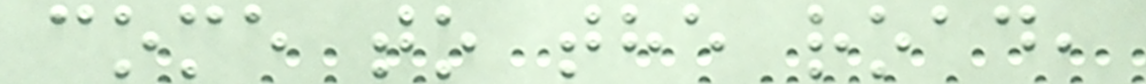come to the road,
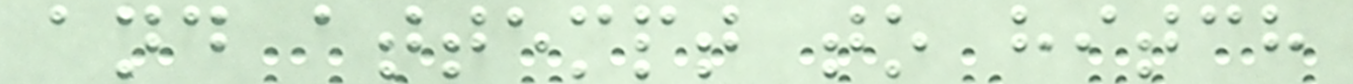and attempt to hitch
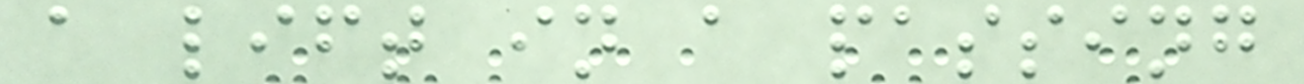a lift in a passing
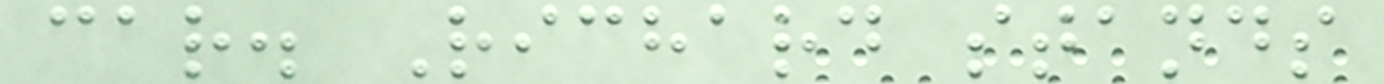car. Richard stands
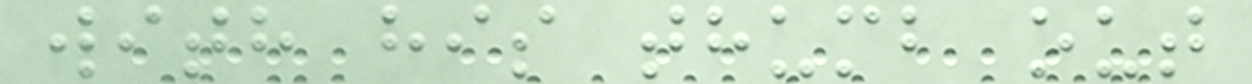with his thumb out
